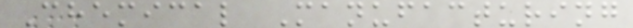Chemical Manufacturing
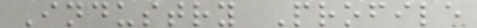Industry Profile
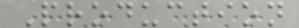Production
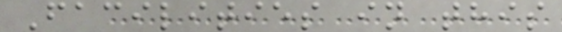Facilities in this
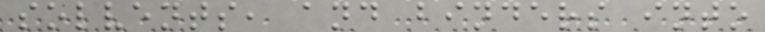solvents, and binders into
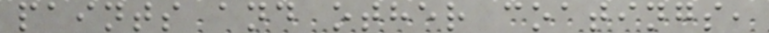paints and other coatings,
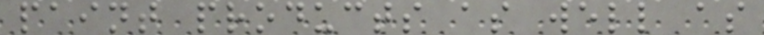paint products as well as
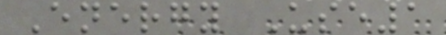Energy Use1
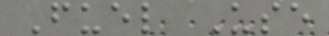Fuel Use
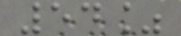54%
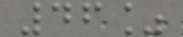46%
